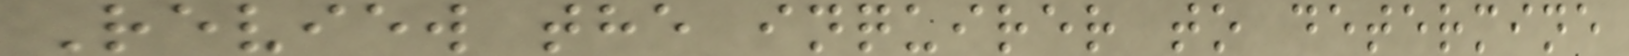Review the inquirer to determine
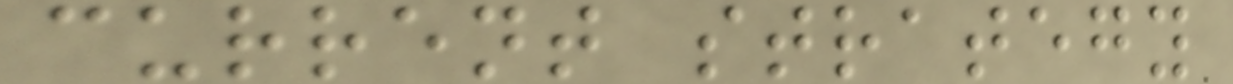current strategy
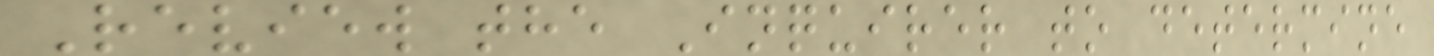Review the Inquirer to determine
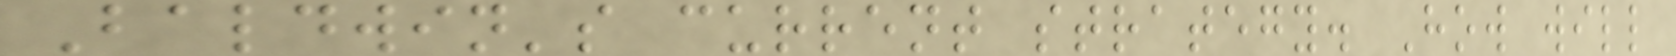Baldwin's current strategy. How will
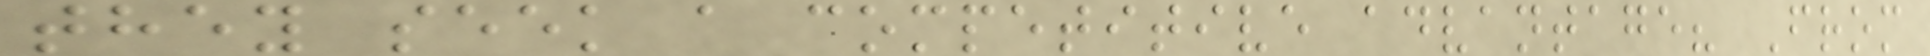they seek a competitive advantage? From
